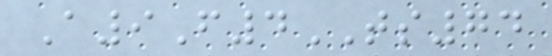A9F4TS74
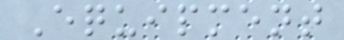Equipment
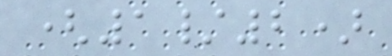(1/2)
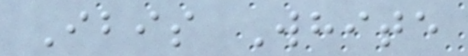Ibis White
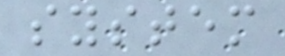system
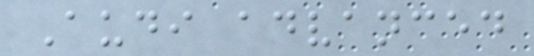Audi advanced
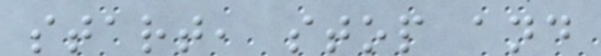start, stop and
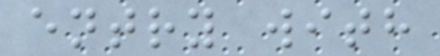entry with
